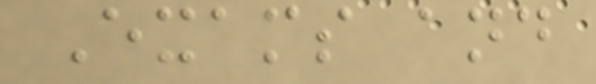Exams and
